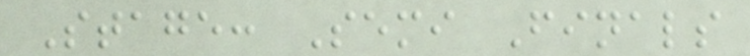Stage: Semi Finals
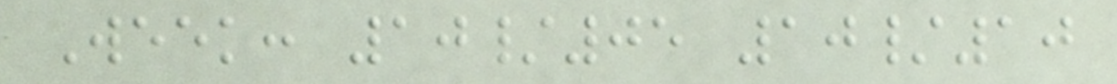Week: 10/05 10/10
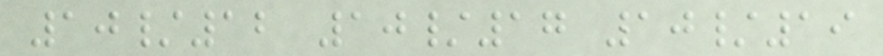10/12 10/17 10/19
